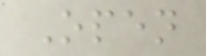Open
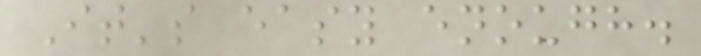It's easy enough.
